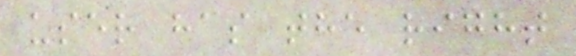user has the right
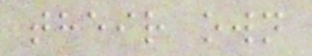their own
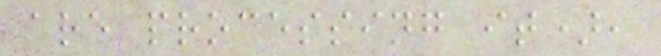are processing it),
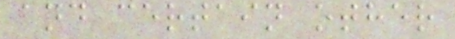and certain other
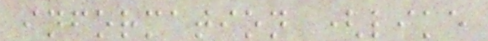information (like
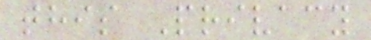this Privacy
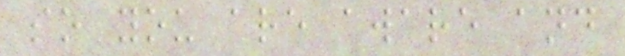so you are aware and
